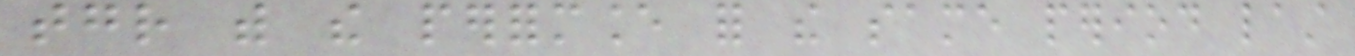together with the performance for the same period last
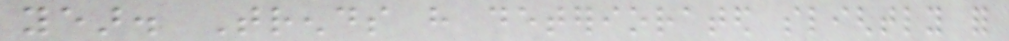year. Trends have deteriorated slightly for
